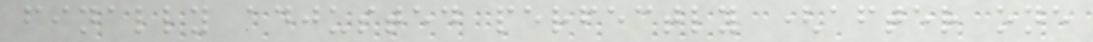finally adjusted perfectly (after one
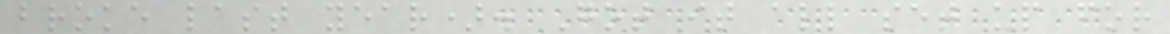broke last year). Got it all set up for
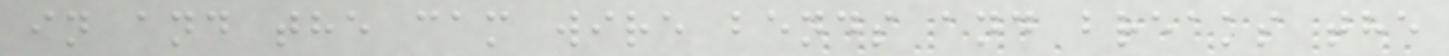in and the cam wire bends and breaks the
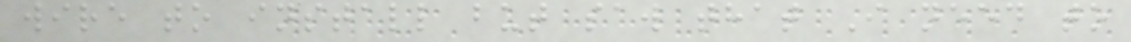wire to install but saw that I need to
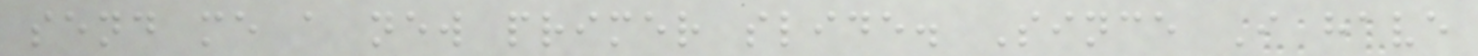send me a new primer slide. Since I have
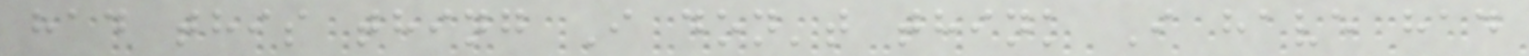had this thing I don't think I have had
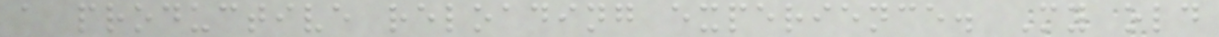a productive reloading experience. My old
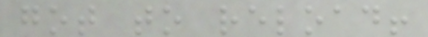got to reload!
